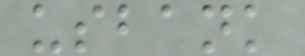usbank
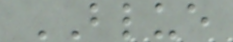BLUE
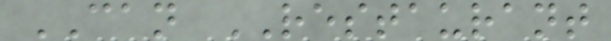CAN RESTAURANT
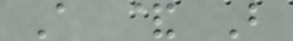A & B
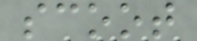scoot
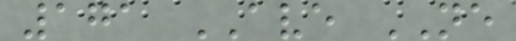171 AVE NE
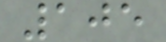105
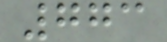773
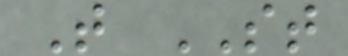T ST
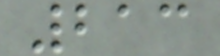213
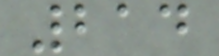214
